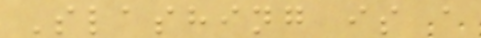Slashing is a
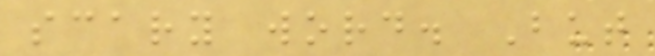scary word. But
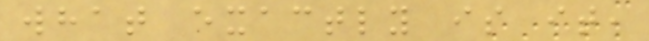what exactly is it,
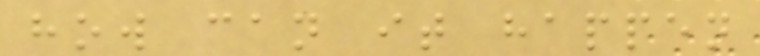how can it happen
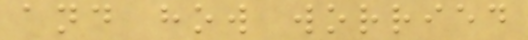and how worried
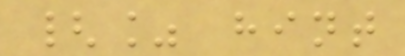{% hint
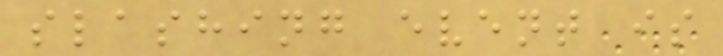slashing event is
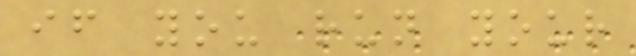if you run your
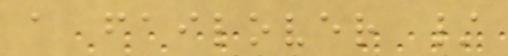a failover /
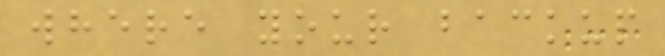where your backup
